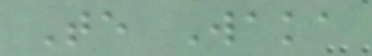Te Waka
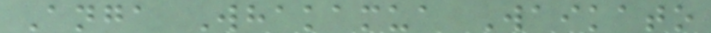Anga Whakamua Waikato
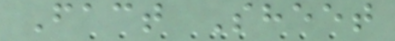Fact Sheet
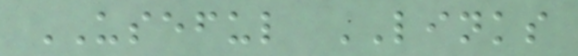USEFUL LINKS
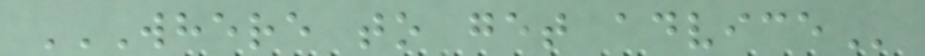WHERE TO GET ADVICE
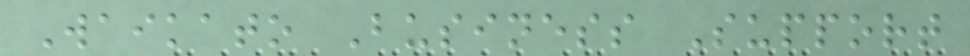Waikato Business Support
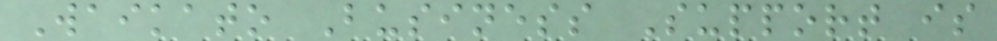Waikato Business Support is
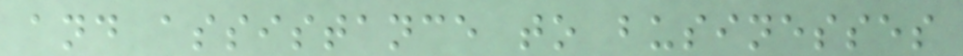and assistance to businesses
